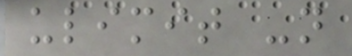ulimit -n
